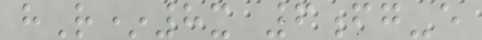hR*8x 6fg-e
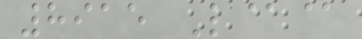8915 L@@
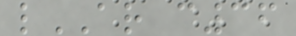lAR c36
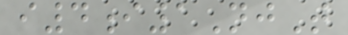i4i1NjT
